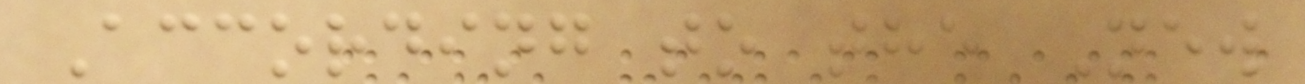According to the New
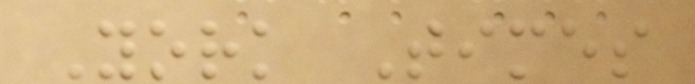York Times
